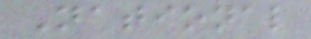National
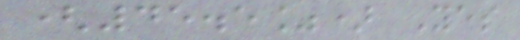(45.5%) Yes
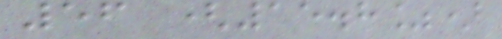56 (15.8%)
